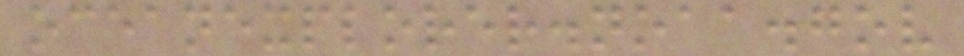oceanexplorer.noaa.gov
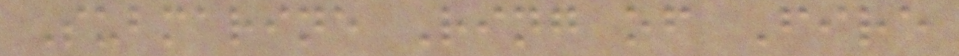Submarine Ring of Fire
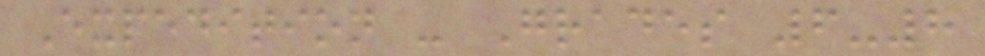Expedition - Grades 6-8
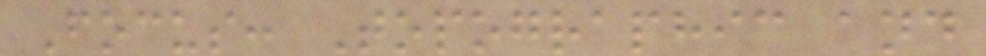Focus: Topographic and
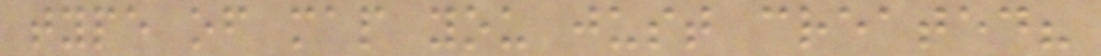type of map you just created?
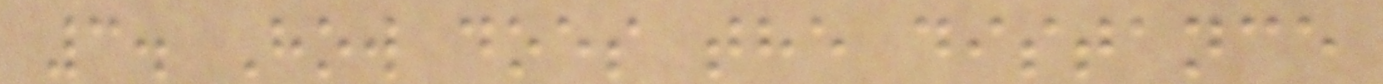3. How does the distance
